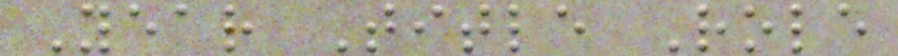Year Title Role
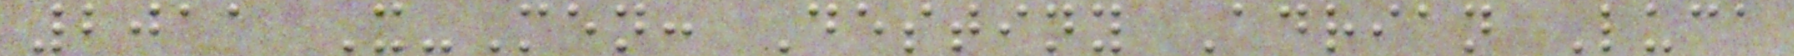2011 X-Men: Destiny Adrian Luca
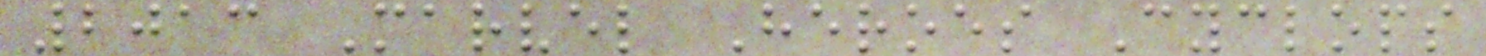2013 Marvel Heroes Cyclops
